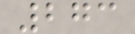273
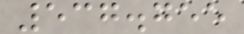537.755
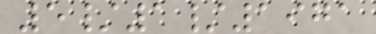5/1/1971
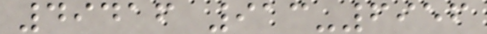49416 913-6956
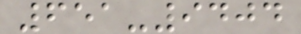651-9404
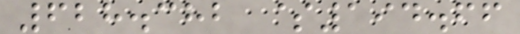628.382 $194.66
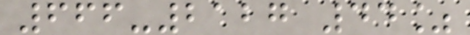666-2127 44%
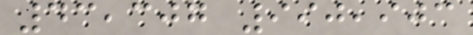43,307 990,903
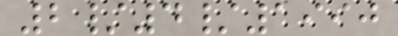2/4/1990
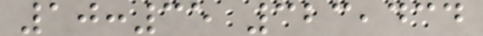10:35 323,434
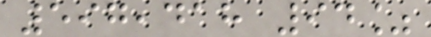597,418 94%
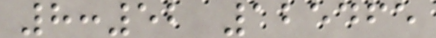8:52 125465
